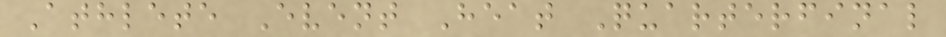Athlete Event Heat Quarterfinal
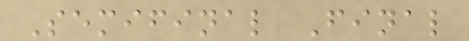Semifinal Final
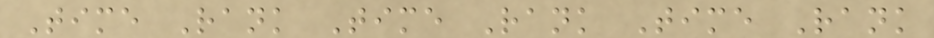Time Rank Time Rank Time Rank
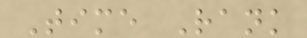Time Rank
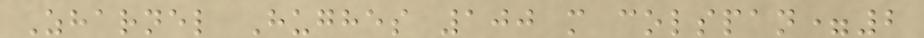Zharnel Hughes 100 m colspan=2
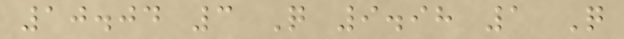10.04 3 Q 9.98 1 Q
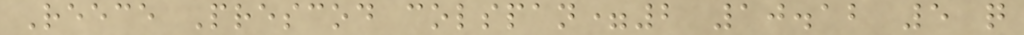Reece Prescod colspan=2 10.12 5 q
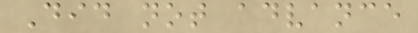Did not advance
